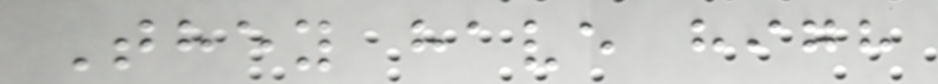They have high
